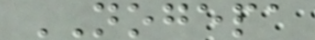NOGEPA
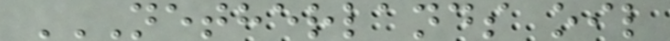NETHERLANDS OIL
